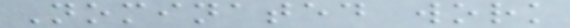Nominated work
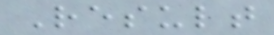Result
